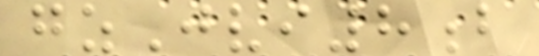gzJvi8b
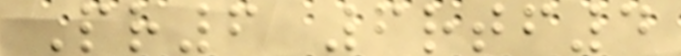Pr6 6rtf4
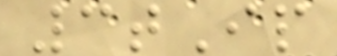3tIp
